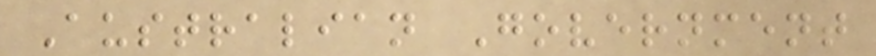Australian Government
